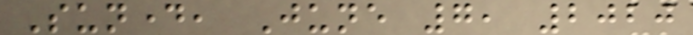Sunday, June 7, 2020
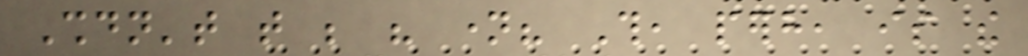Shouldn't that be his name? This, perhaps, is the
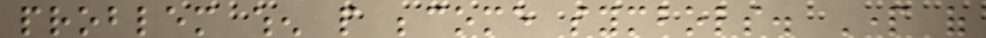problem when people become symbols. Part of
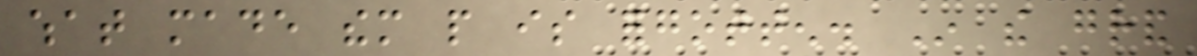what made them people is forgotten. In the grand
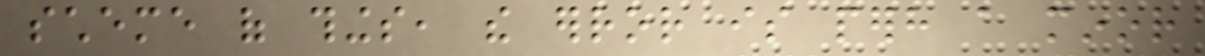scheme of things, the error is perhaps a minor
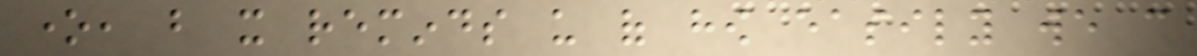one, but it reminds us of how easily we can
